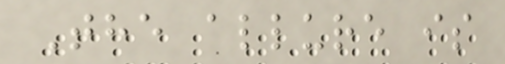The allure is
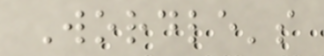Wordle's
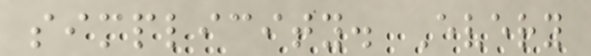simplicity. Every
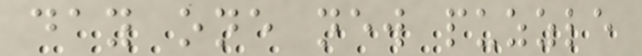day one new puzzle
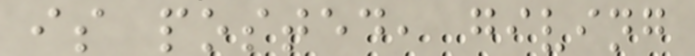is posted, giving
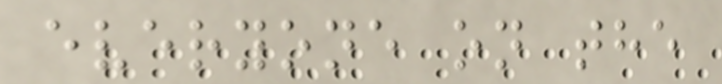everyone on the
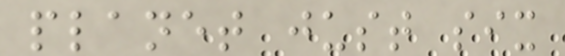planet just six
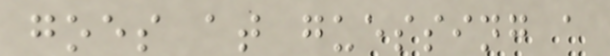goes at guessing a
